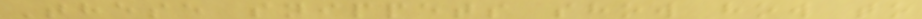These snippets show how to
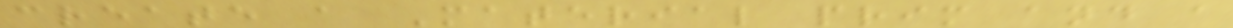create a Material prim and a
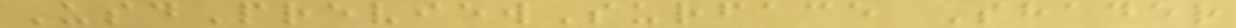UsdPreviewSurface Shader
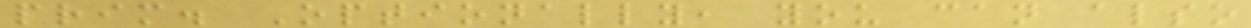prim. Optionally, you can also
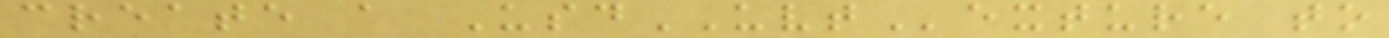create a UsdUVTexture to
